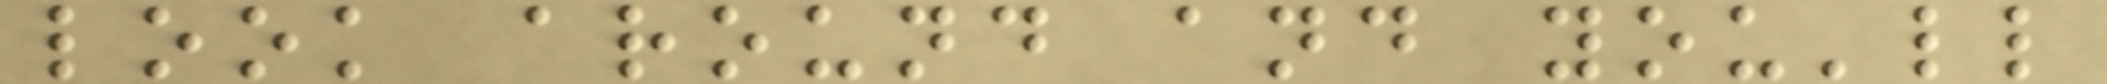look around and you'll
